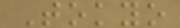Tokyo
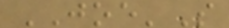JOE'S
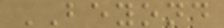BEYOND
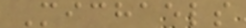Michaels
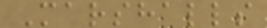Marshalls
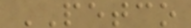PETCO
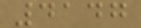4147
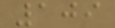109
